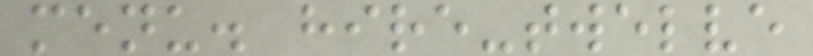menu. hire-twelve
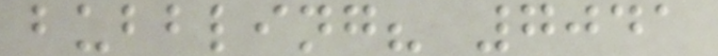bubbling? 7041
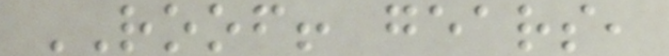ROOF! gears,
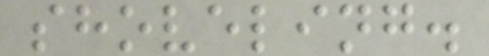shoveling.
